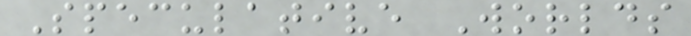Speculative Worlds
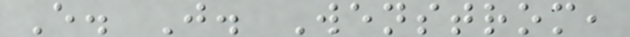E. J. Wenstrom,
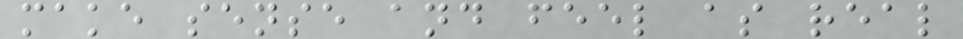make sense and feel as real
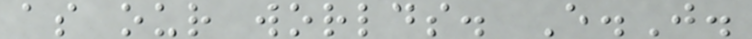as our worlds. E.J.
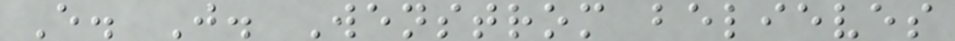E. J. Wenstrom believes
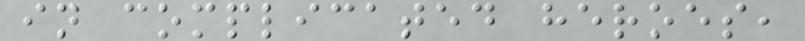in complicated heroes,
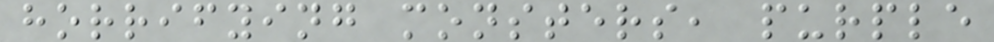horrifying monsters, purple
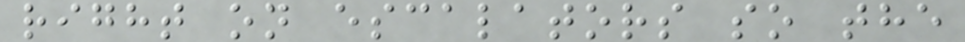right on escalators so the
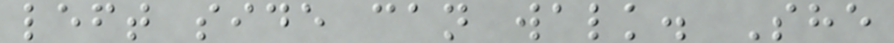left side can walk. She
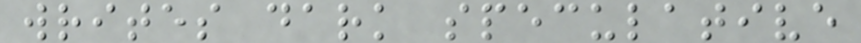writes dark speculative
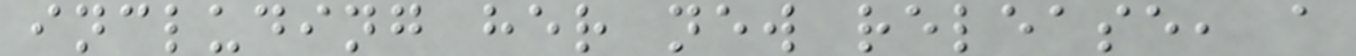including her new release, a
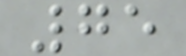75
